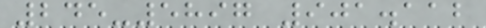245-5897 901.112
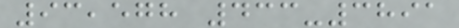93,578 433-3891
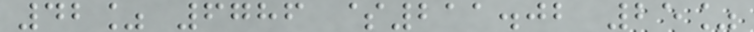42% 6786 $211.02 25%
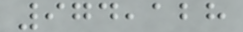974,128
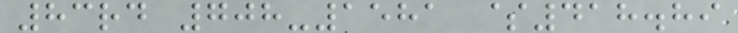83rd 708-1581 $418.89
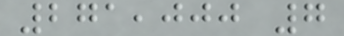271,000 7
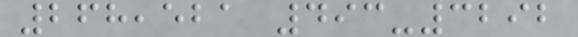268,521 493-3292
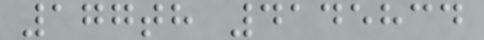177th 4145834
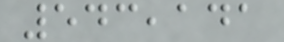543,141
